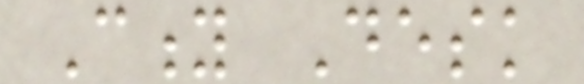City Desk
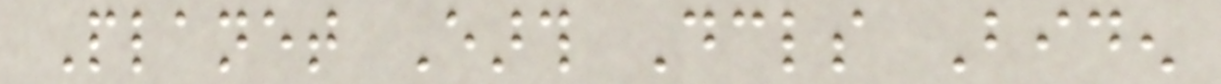Planet Earth Declares Biden
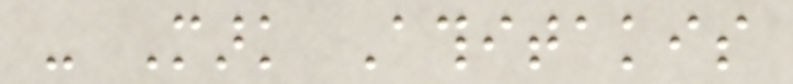- Mark Athitakis
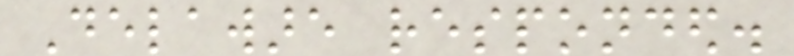Delaware responded.
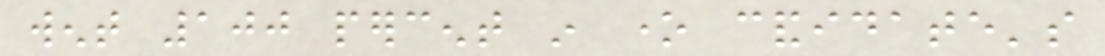went 100 percent in one candidate's
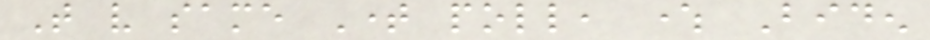That very same Time poll, where Biden
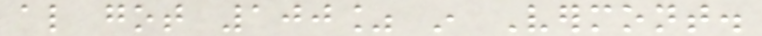also got 100% in Vermont.
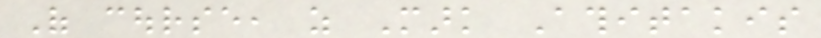Of course, as Mark Athitakis
